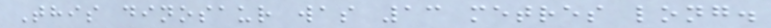This dinosaur was 13 metres long.
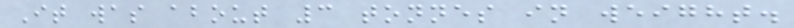It was about 3 tonnes in weight.
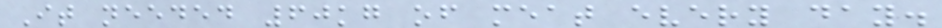It needed 60kg of meat every day.
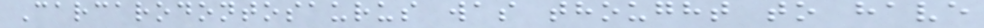Carcarodontosaurus was thought to have
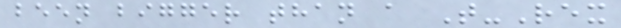been bigger than a T-Rex
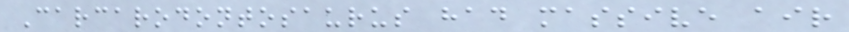Carcarodontosaurus had massive air
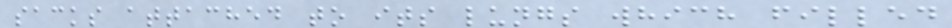sacks attached to its lungs which filled
